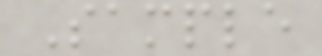Sample
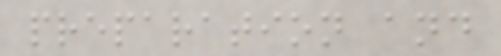preparation and
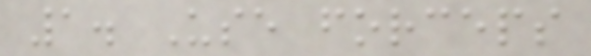1. Use forceps
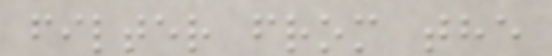filter from the
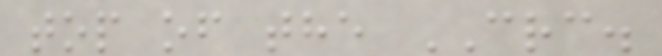top of the CRC.
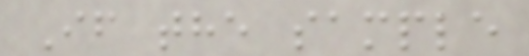If the sample
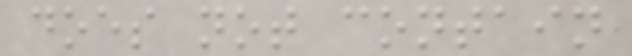does not contain
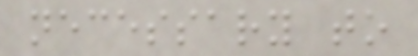necessary to
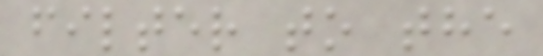filter to the
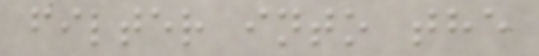filter into the
